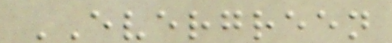EVERGREEN
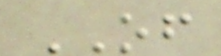OF
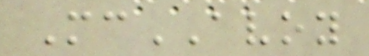McAVOY
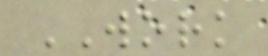WORK
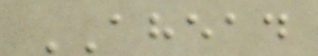AHEAD
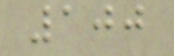100
